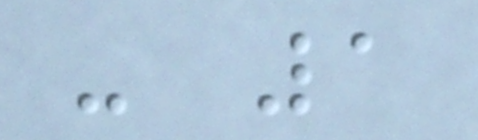- 1
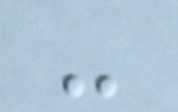-
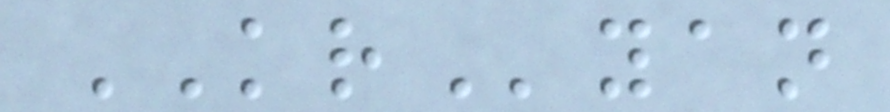KRyan
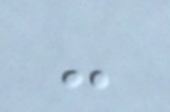-
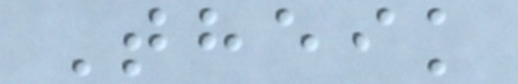Theik
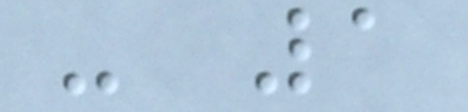- 1
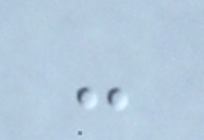-
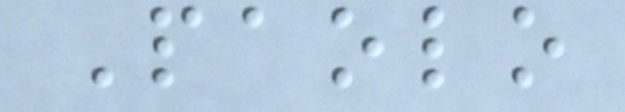Paolo
